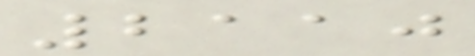2110
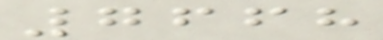7668
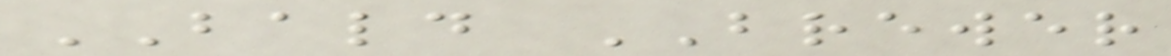BALD BREWER
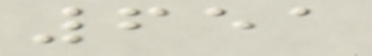651
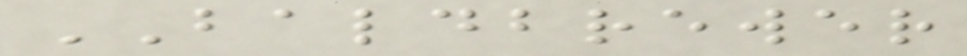BALDBREWER
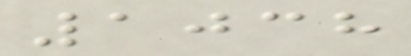1038
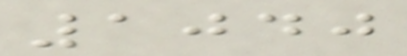1040
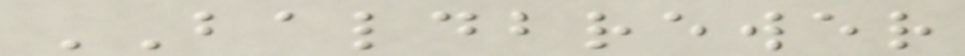BALDBREWER
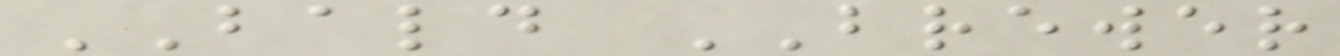BALD BREWER
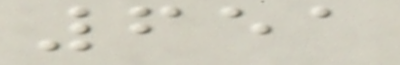651
